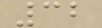32
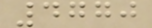4770
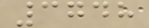3748
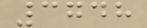3748
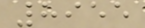8955
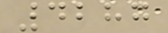4287
